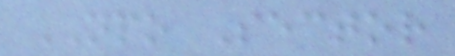NPO Sector
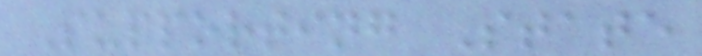Supporting State
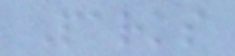Parks
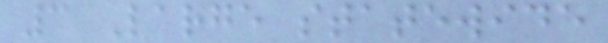3 Large statewide
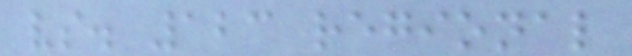vs. 123 regional
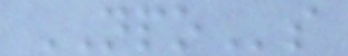NPOs
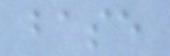base
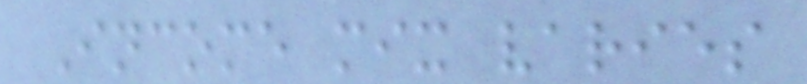Income mix varies
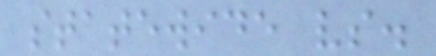statewide vs.
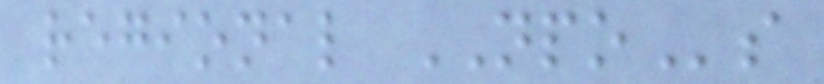regional NPOs
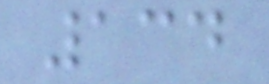134
